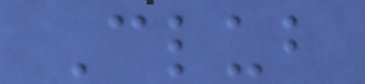Club
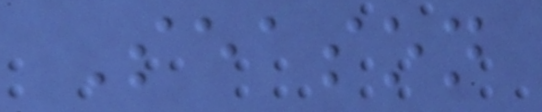Season
